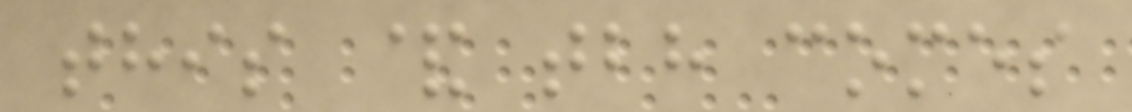this & tbh comes
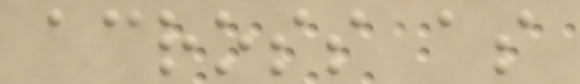across as
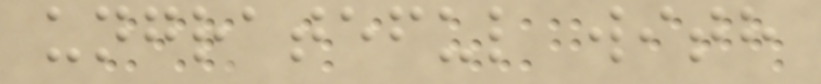ungrateful with
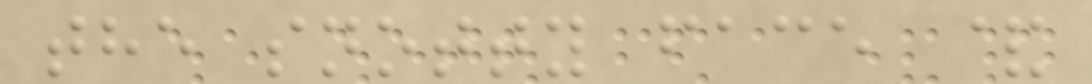the snotty face &
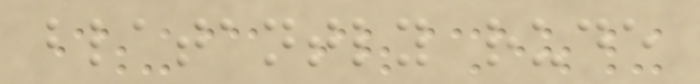blatantly rude
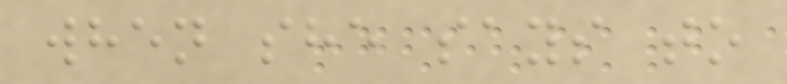when she says to
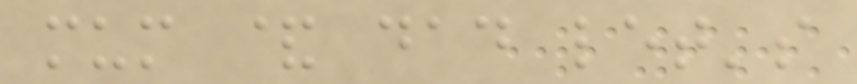mum & dad let's
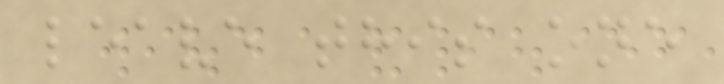leave this one
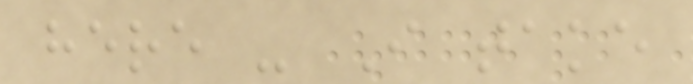here - I take
